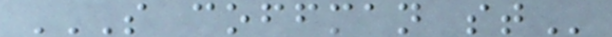S COFFMAN ST
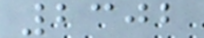2302
